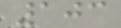103
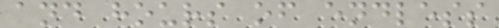and hours of endless
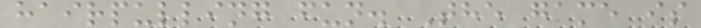hairpulling fun. The game is
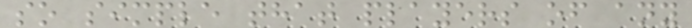so simple that players of any
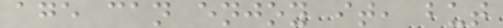age can enjoy it, but
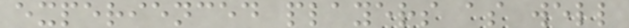experienced players as well
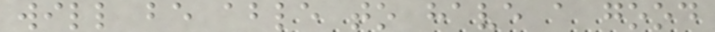will be able to have a good
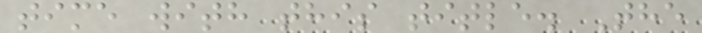time with this title. The
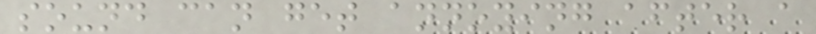sound can get annoying after a
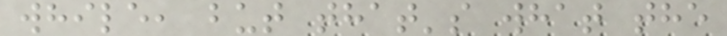while, but that's what the
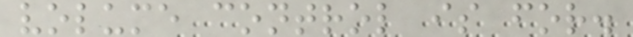volume control is for.
